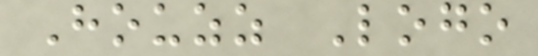Houzz Logo
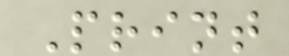Print
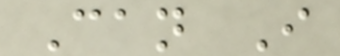Can I
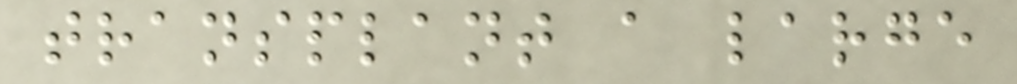transplant a large
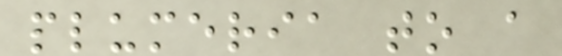plumeria to a
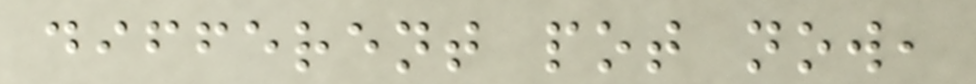different pot now,
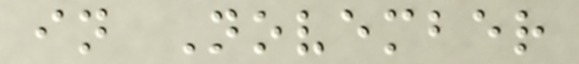in November
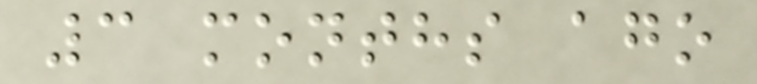3 months ago
